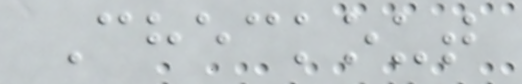Checkout
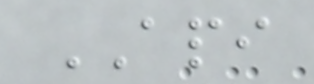API
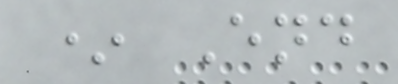* End
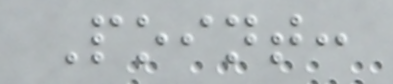Point:
